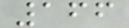166
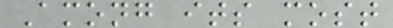Among its most
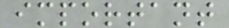important
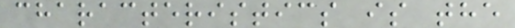characteristics is the
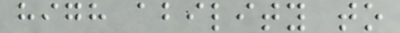high ability to
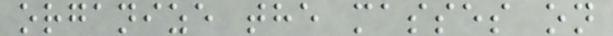organize the masses on
